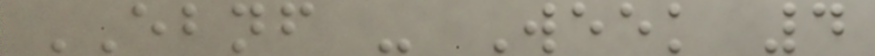EBNF - Week 4
